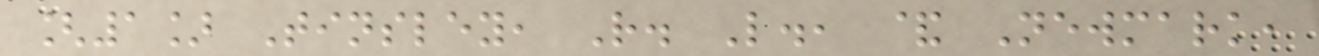[1] Tinsley, R. L., & Newmark,
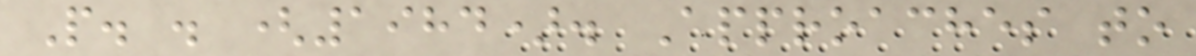P. . (1984). Approaches to
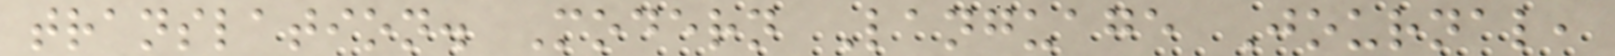translation. Modern Language Journal,
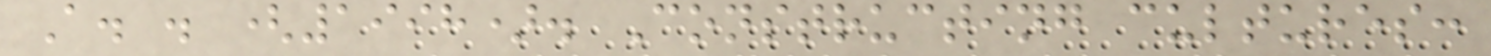A. . (1998). Constructing cultures:
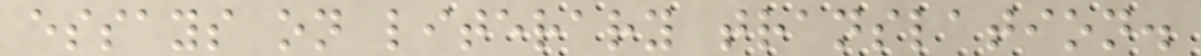essays on literary translation.
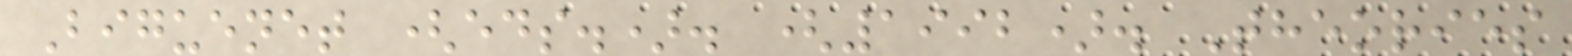Biguenet (eds.). (1992). Theories
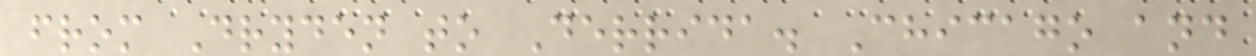from Dryden to Derrida. Chicago and
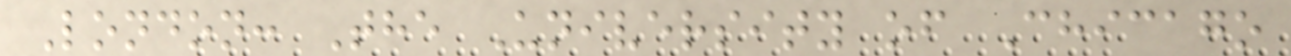London: The University of Chicago
